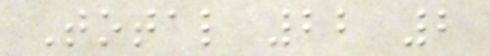Total 22 2
